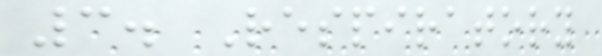3. Respiratory
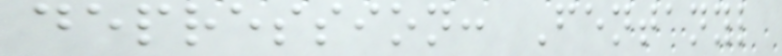depression: Fentanyl
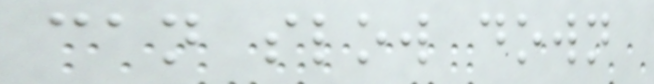can slow down
